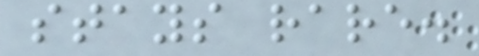stays rare.
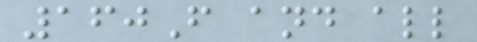160F and all
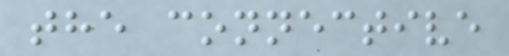the connective
